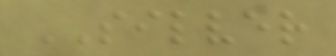SILVER
